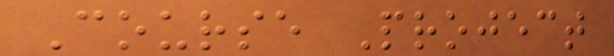Course Project
